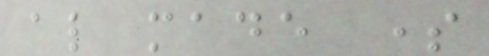also made some
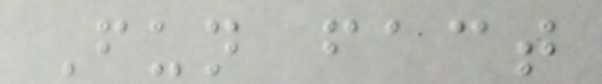Fun fact
